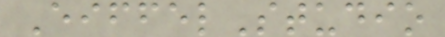EiffelStudio
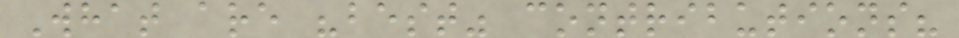What are "best" contributions?
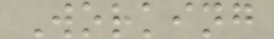Working
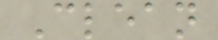Clean
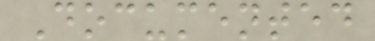Documented
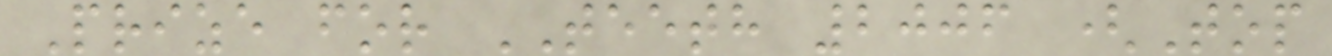Prize for TEETH 2006 (Top
